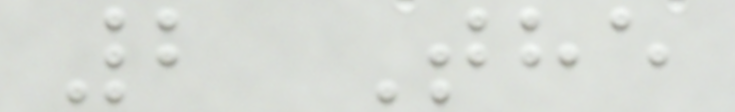2 The
